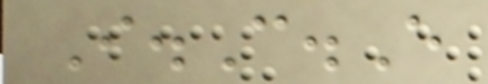I.C.E
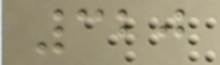320
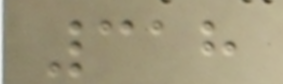318
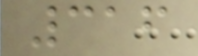316
